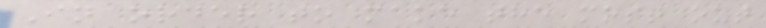In order to make the most out
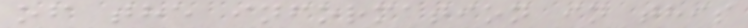of the information in this
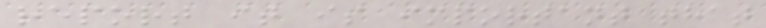report it is important that
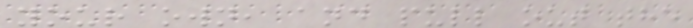your own, and pull out the
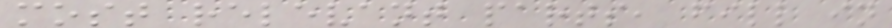most relevant parts, fill in
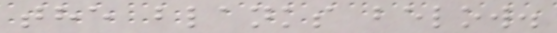the blanks below.
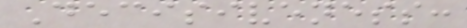Decisiveness:
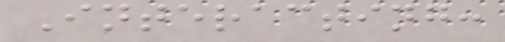Interacting:
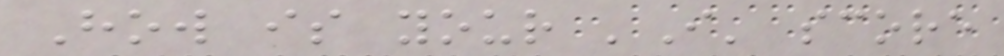How is your 'I' score
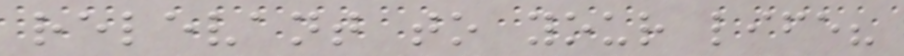relevant to your life?
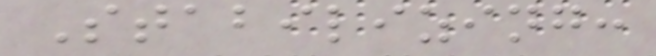Stabilizing:
